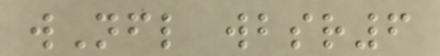wNfl wbsr6
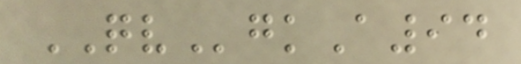QVgkA94
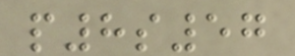p8s57
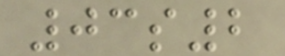03s2
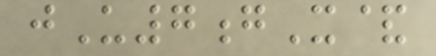jU7gX&
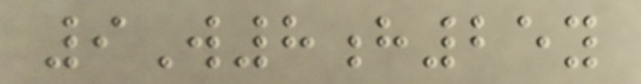9W8h25y
